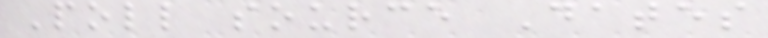Poll source Dates
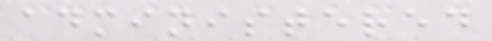administered
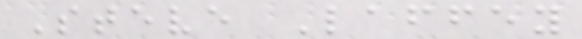Steve Laffey
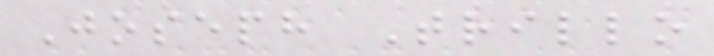Joseph Trillo
